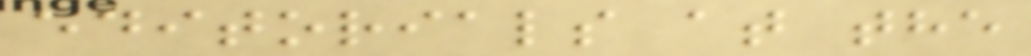editorials at the
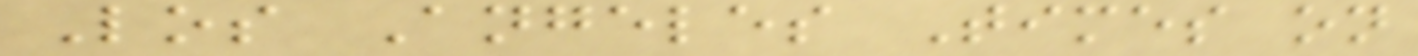Los Angeles Times on
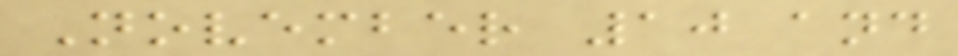November 10 and
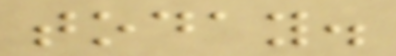today.
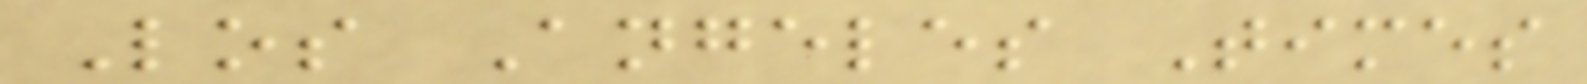Los Angeles Times
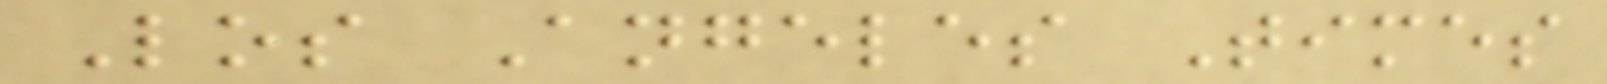Los Angeles Times
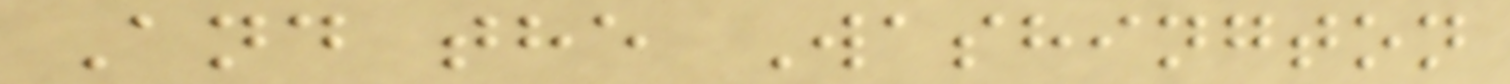And the Washington
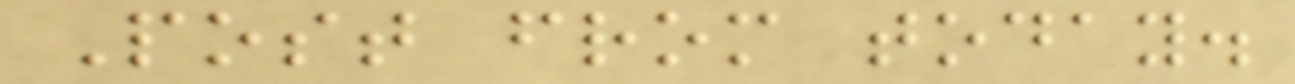Post from today.
